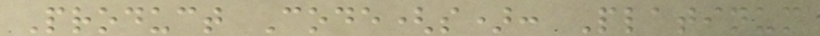Product Code(s): Platinum
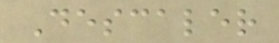Descaler
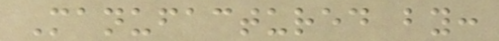Manufactured by:
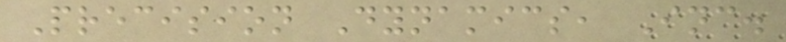Precision Dynamics, Inc.
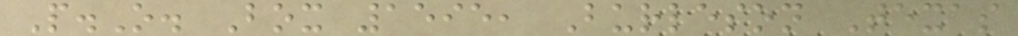P.O. Box 1595, Burleson Texas
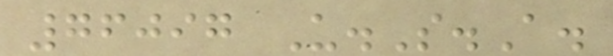76097 U.S.A.
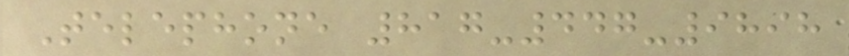Telephone 817-447-9898
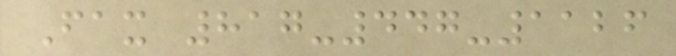Fax 817-447-1126
